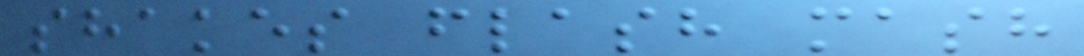shakes flash mash
